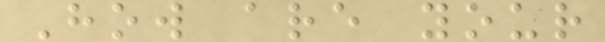How are your
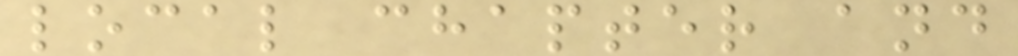local chapter and
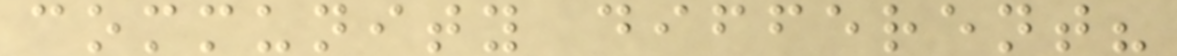community different?
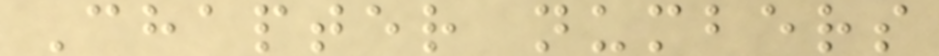Chapter numbers
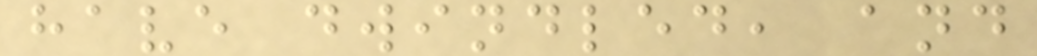have dwindled, and
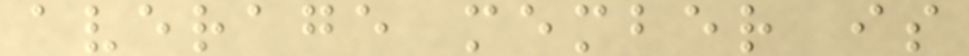average member is
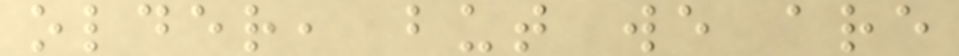older, but we are
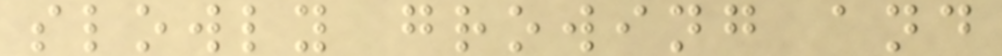slowly growing and
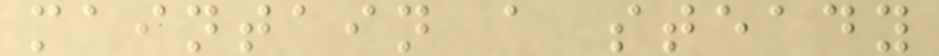maintain a steady
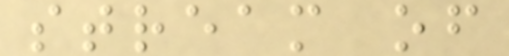stream of
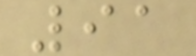91
